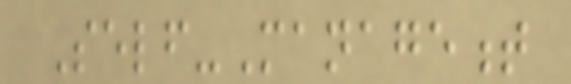Self-Management
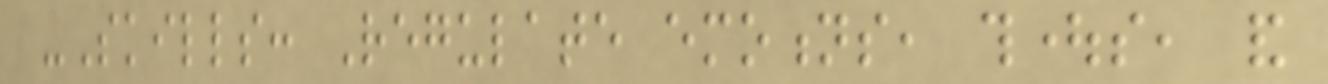-Skills: Regulate emotions, thoughts, and
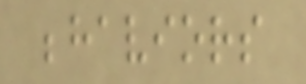behaviors
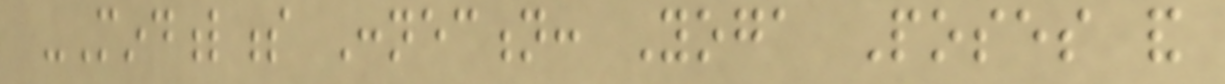-Mindfulness Connection: Yoga Poses and
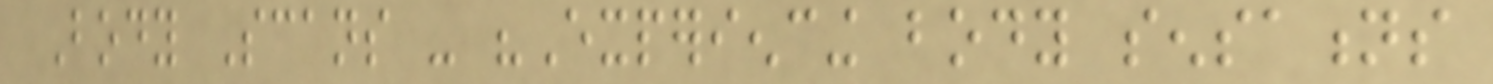Body Scans - "Experiencing body sensations
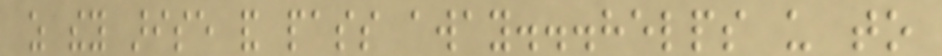as they arise and pass away...helps us to
